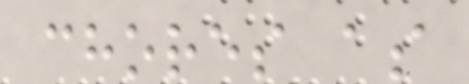chores as
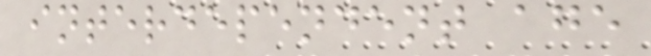interdependent age
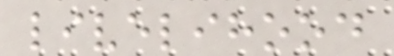livelihood
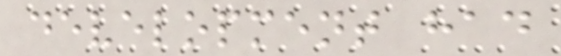development had
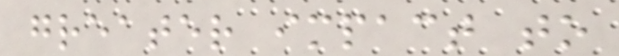greater impact to
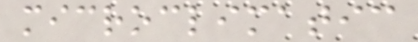microclimatic
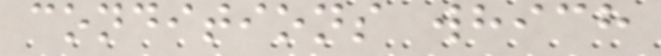conditions which
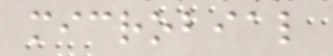microbial
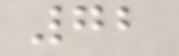72
